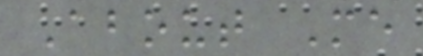About Me
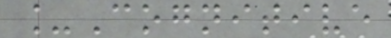_Cognitive
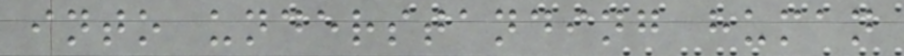into understanding human
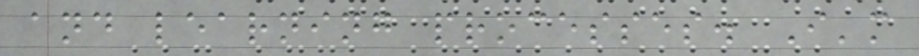and learning processes. I'm
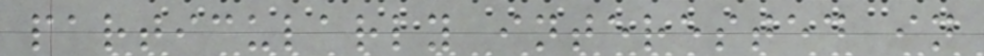particularly interested in
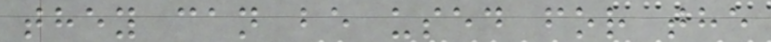they can be used for the
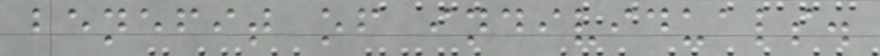benefit of individuals.
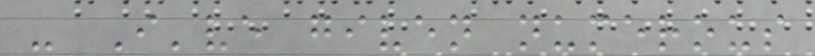- I've given numerous
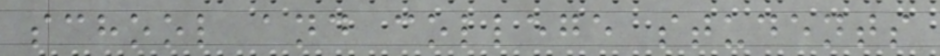school and college students
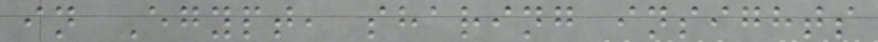in Egypt, sharing insights
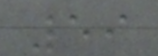59
